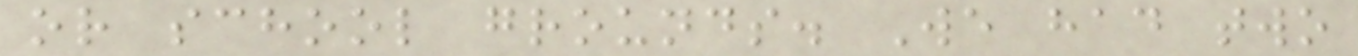or school grounds. We had two
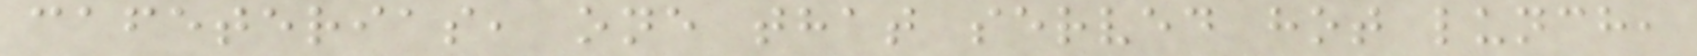cafeterias, one that served hot lunch,
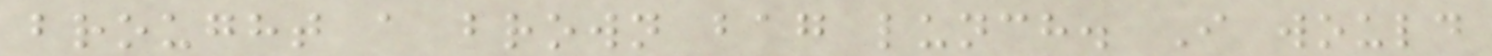brought a brown bag lunch. I would
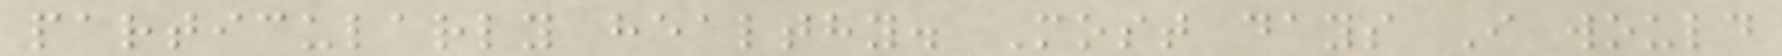particularly healthy. Most days I would
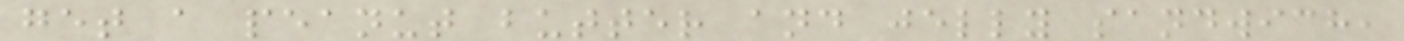get a peanut butter and jelly sandwich,
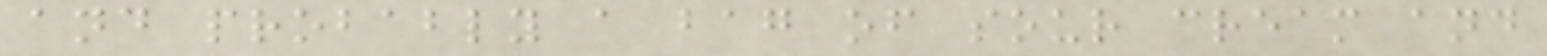and probably a bag of sour cream and
